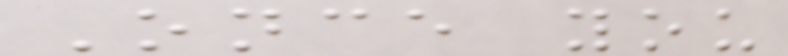Once you
